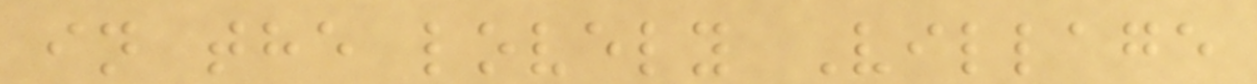in the lovely Village
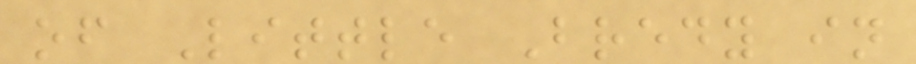of Little Bredy in
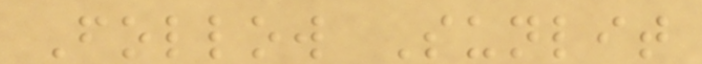Follow Sunlit
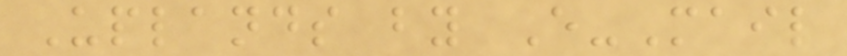Uplands by E-Mail
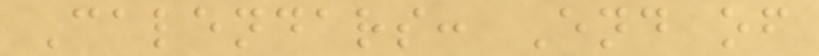Calendars: End of
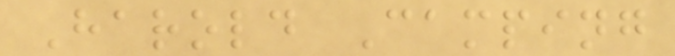Harold Camping
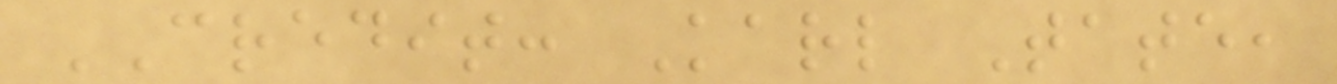CREDIT: Karl Tate,
